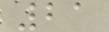21
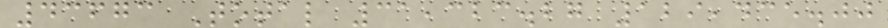43673 Total 31,323.27 129,435.00
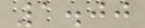1.00
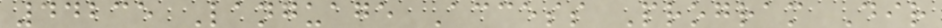44235 Language Access Program Dir
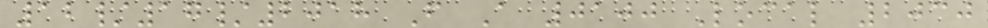12/17/2018 F A 0100 Local 2030
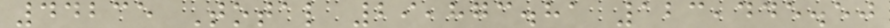44235 Total 29,873.81 123,445.50
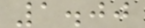1.00
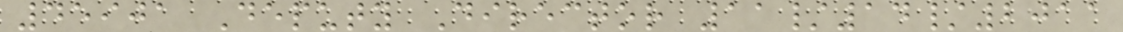45901 Deputy Director 11/14/2011
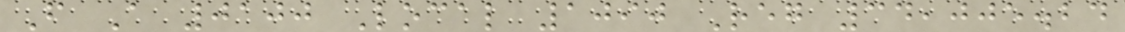F A 0100 Local 1090 Reg 34,005.24
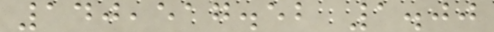140,517.52 1.00
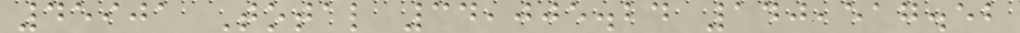45901 Total 34,005.24 140,517.52
